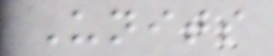Units
